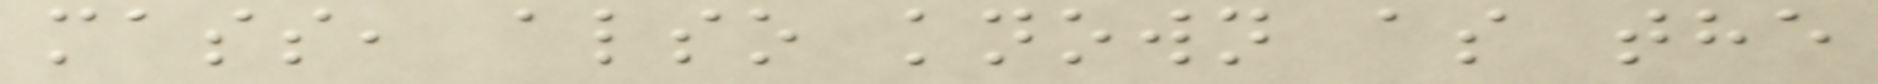mass, also known as the
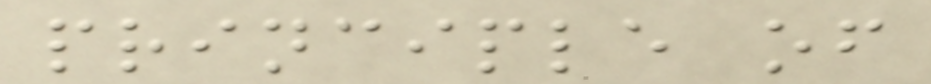principle of
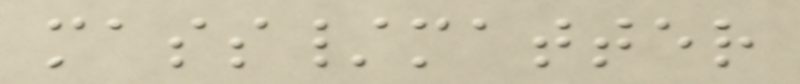mass/matter
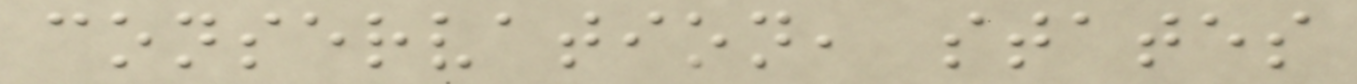conservation, states
